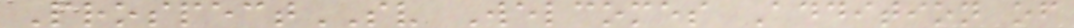ProspectSV Welcomes Addition of
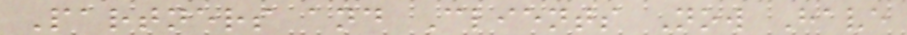Partners and Clients Now Have
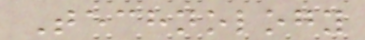Technology
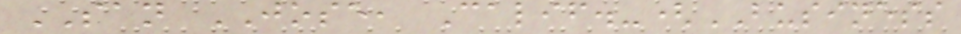SAN JOSE, Calif.-(BUSINESS
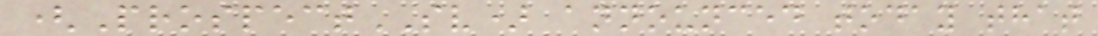(ProspectSV) announced today that
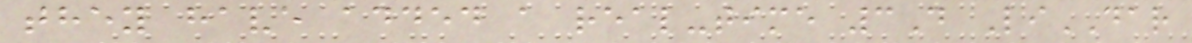they have added a real-time 3D LiDAR
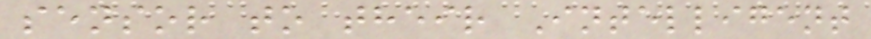sensor to their Intelligent
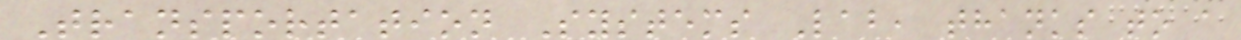Transportation Systems Lab, thanks to a
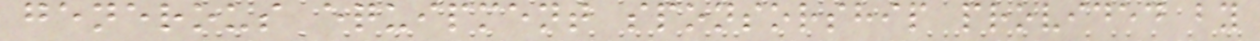generous equipment sponsorship provided by
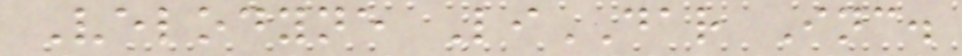Velodyne LiDAR Inc.
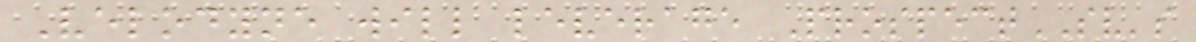Velodyne will leverage ProspectSV's
